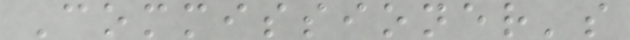Commissioner's
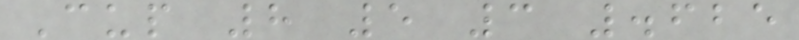Cup 8 5 3 .625
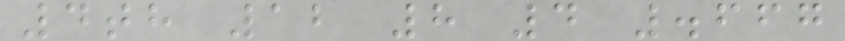4th 12 8 4 .667
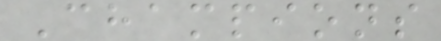Champions
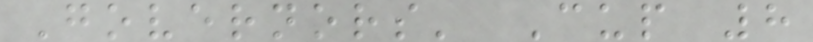Governors' Cup 8
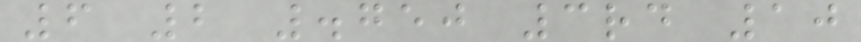6 2 .750 3rd 10
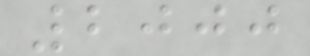2000
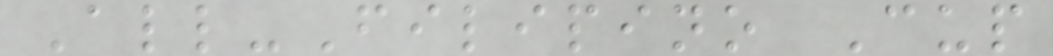All-Filipino Cup
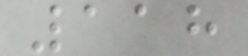118
